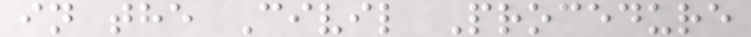in the Civil Procedure
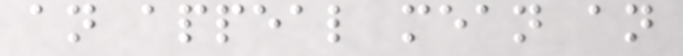an appeal mean an
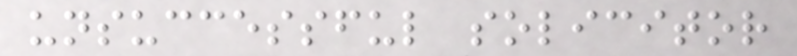unsuccessful solicitor
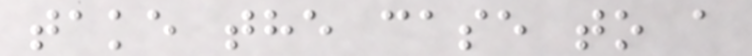take the case to a
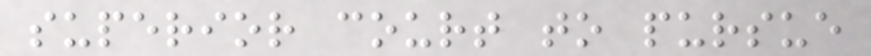superior court to pursue
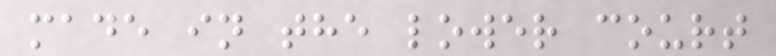made in the lower court
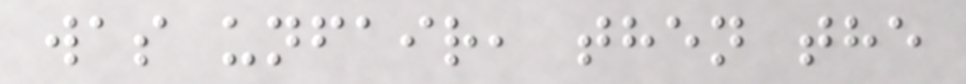was unfair, then the
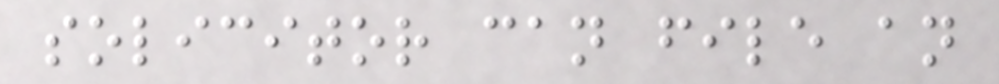solicitor can file an
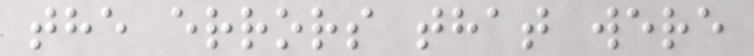the errors that were
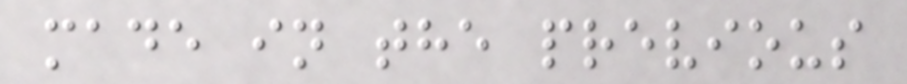made in the previous
